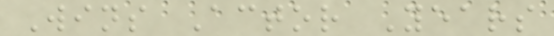Wins Actor Years
